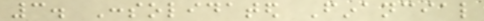3. Consolidated Financial
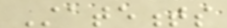Statements
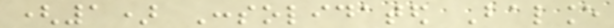(1) Consolidated Balance
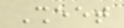Sheet
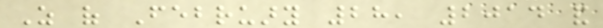As of February 28, 2014 and
